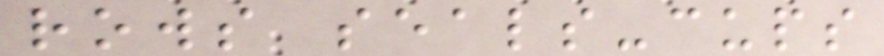rows seals-cups
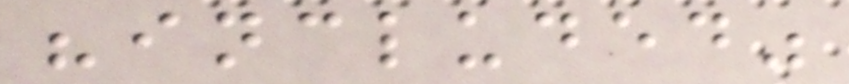"included"
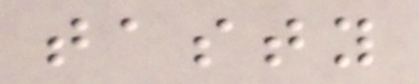tasty
